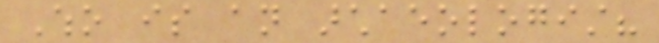Who is an archaeologist?
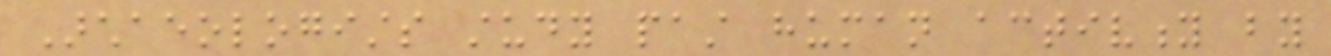Archaeologists study past human activity by
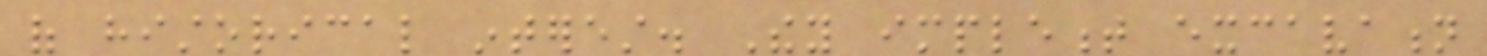of historical interest. They implement excavation
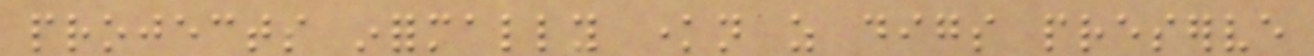projects informally known as digs preserve
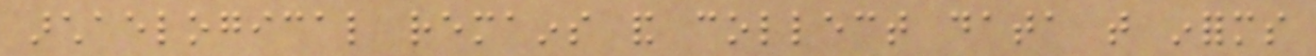archaelogical remains and collect data that informs
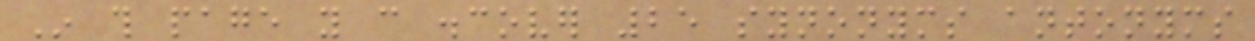In this page you can discover 25 synonyms antonyms
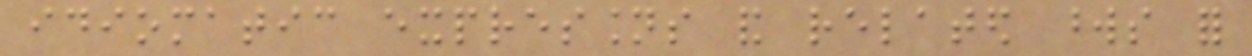idiomatic expressions and related words for
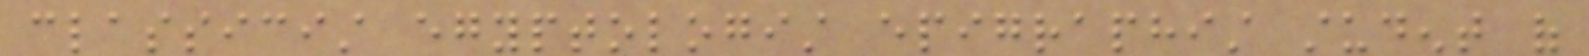classicist egyptologist epigraphist student of
